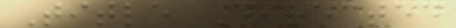Title Directed
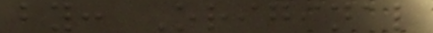by: Original
